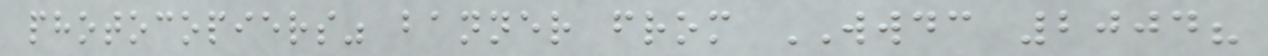photocopiers" banner from WWDC 2004?
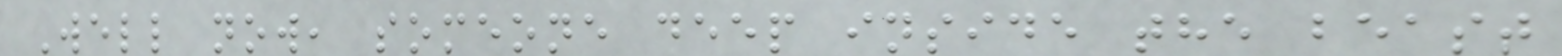Well now, someone deep inside the beast
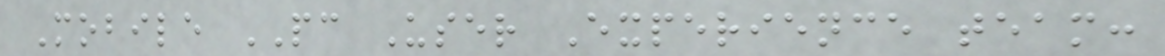Mobile PC User Experience team:
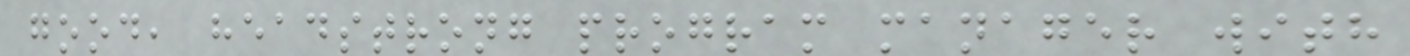good, headstrong program manager with
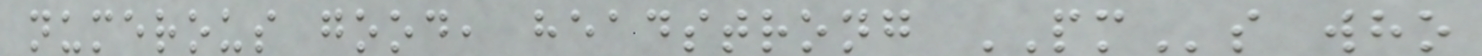numerous good, headstrong PMs who
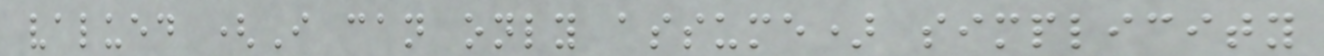valued (I can only assume) simplicity
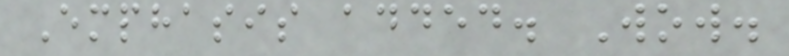Emphasis added. Wow.
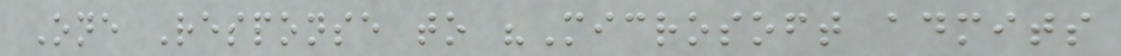One Response to "Microsoft admits
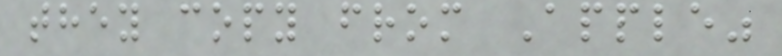they copy from Apple"
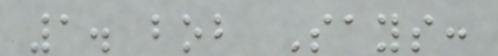1. bob Says:
